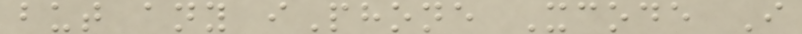but any iPhone Xcode I
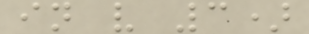in v 3)
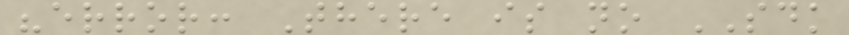"error: There is no SDK
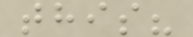this?
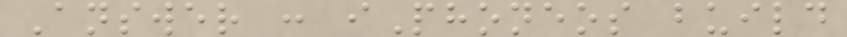Answer : iPhoneos build
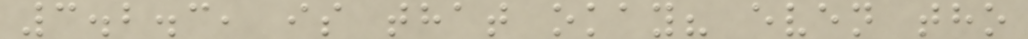3.2.3, is that okay? even tho
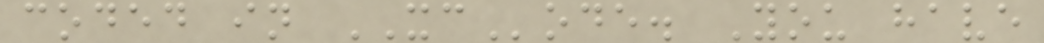coded in XCode. You have
